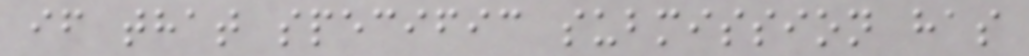if that specific submission has
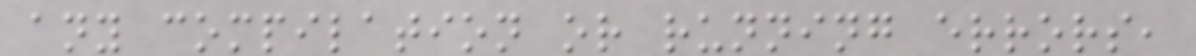any compilation or running errors,
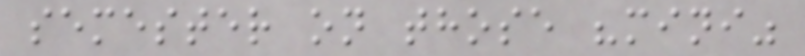semester on those "mini"
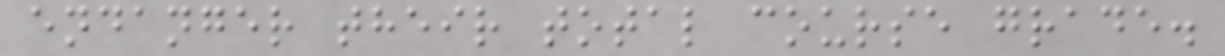endanger their total course grade.
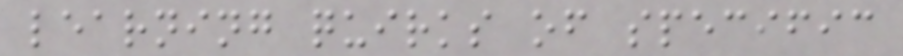learning quirks of specific
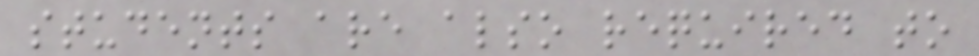students are also required to
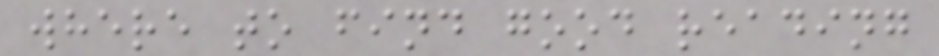where to find good reading
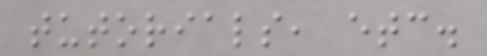tutorials, etc.
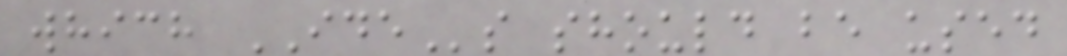which IDEs should be used
